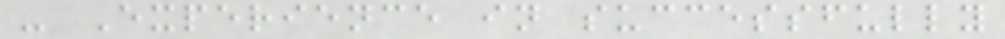- Experience in successfully
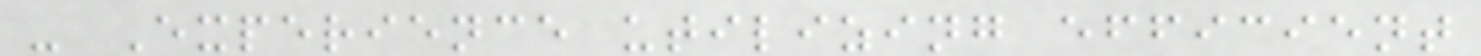- Experience utilizing efficient
